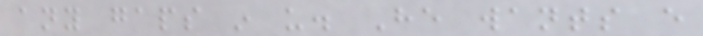any gaps in us. He wants every
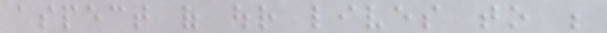aspect of our lives to be
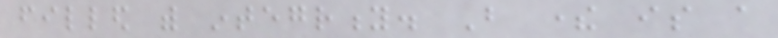filled with integrity. But there is a
